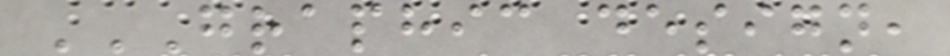GRAPHIC DESIGN,
